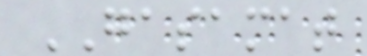GASAMAT
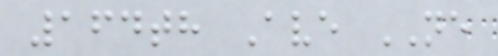164th Ave NE
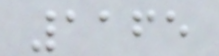1165
